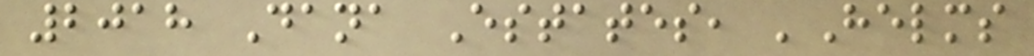2018 Dana Estates, 'Helms
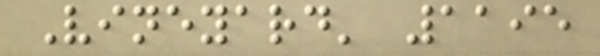Vineyard' 1195
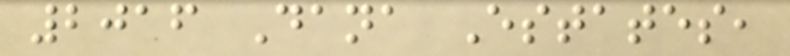2016 Dana Estates,
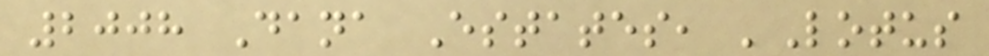2008 Dana Estates, 'Lotus
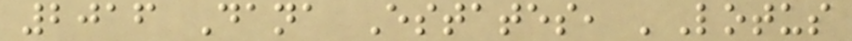2016 Dana Estates, 'Lotus
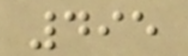495
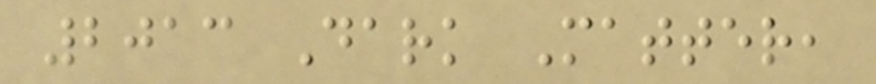2013 Dark Matter,
